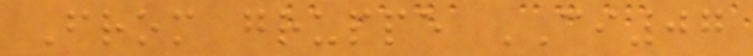From gruppe CI07
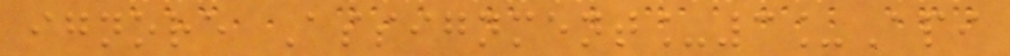ignore Assignment_3_Api
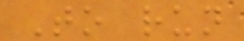To run
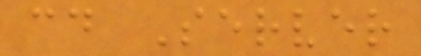cd Server
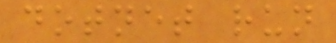dotnet run
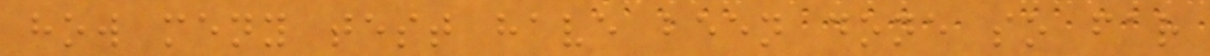how meny test have been done so far
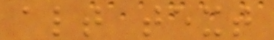alt text
